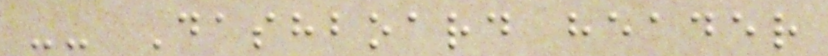-- Dashboard header
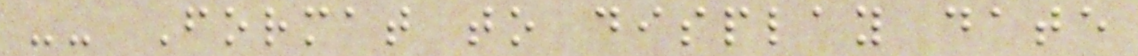-- Format to display date
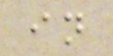in
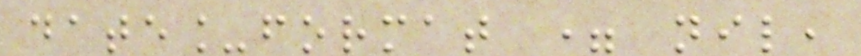date_format = nil,
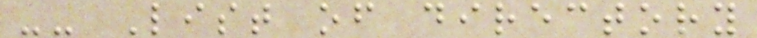-- List of directory
